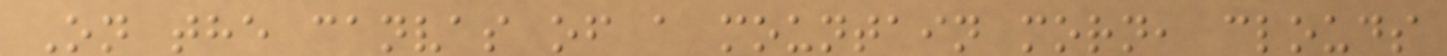On the canvas of a mountain morn, clouds
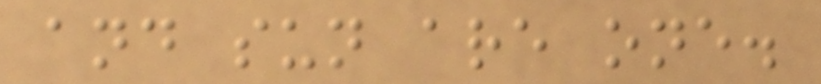and sun are one.
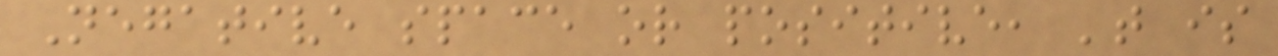Negative space or positive, 't is
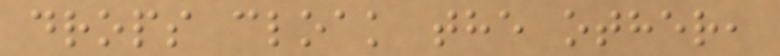drops cloak the other,
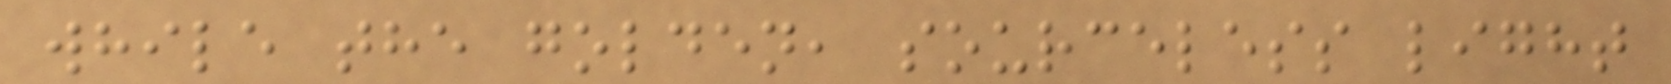while the golden, sourceless light
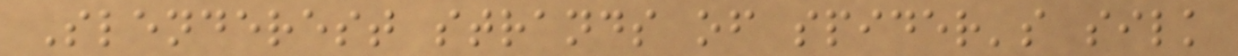Slenderest strands of spider's silk
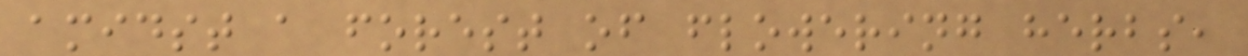amidst a forest of flowering herbs,
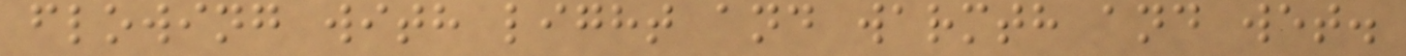flowing with light and warmth and wet.
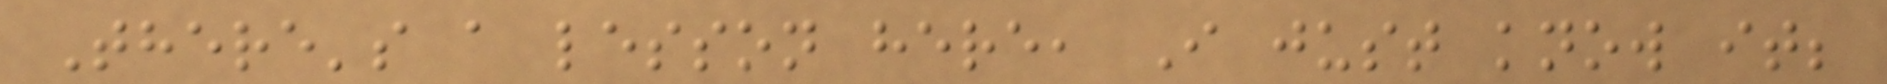There's a lesson here, I just know it;
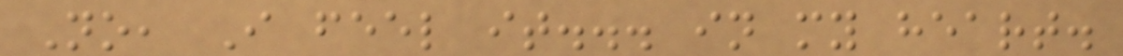No, I feel it... in my heart.
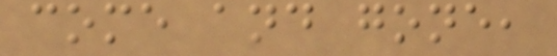come and gone,
